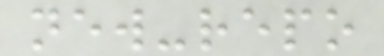new-repo
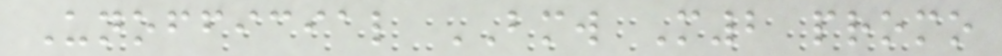Unofficial BMW M2 promo
